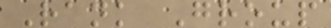Rank Group
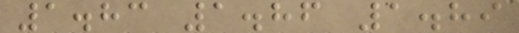1.83 1.86 1.89
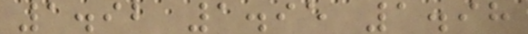1.92 1.95 1.98
